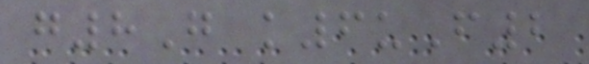g8G k6uF2
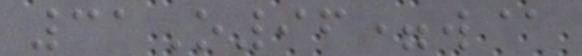31O96=w@
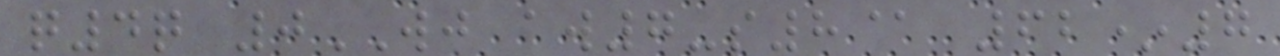q4q 0WJ aw7-s8@ 62*7
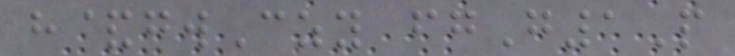h&gwCzy fgG1P
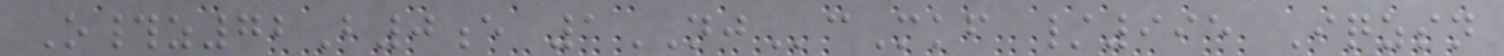O#z72B0e 1NJcMkf /995 Iqzsn
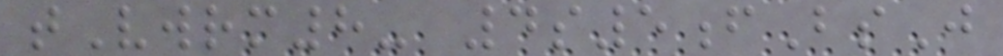tVwrm8- 4s5fBsJ
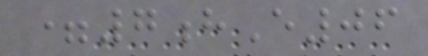=7hE06
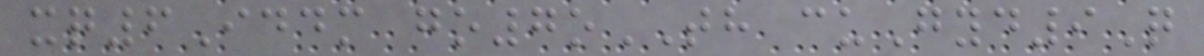xq6Iddm go7oTH cuGyd9Q
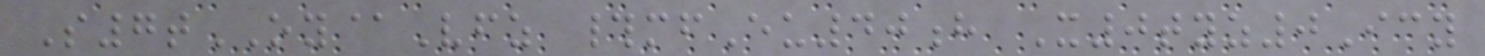S7tOY@Vfz #mfEu40h X0tyz0Icy
